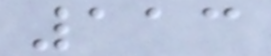113
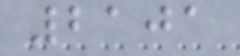2101
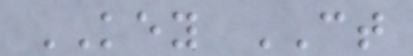KEY CT
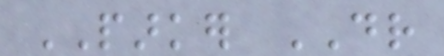PARKER DR
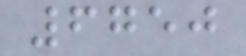6750
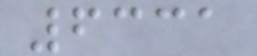6331
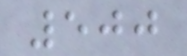500
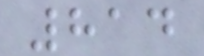814
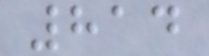814
